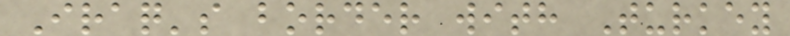Iraq's border with Turkey
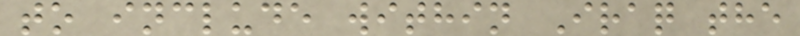to include within Iraq the
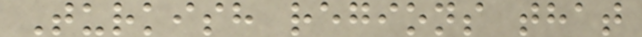Turkish regions that
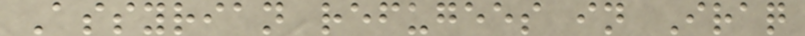Assyrian refugees in Iraq
